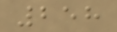258
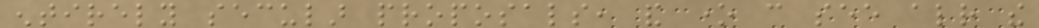entirely secular proposals, and one can see already the
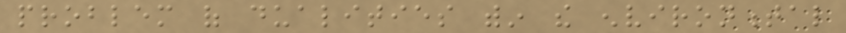problem of dualities within the environmental
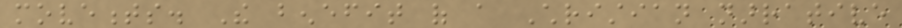movements. The benefit of a Christian narrative
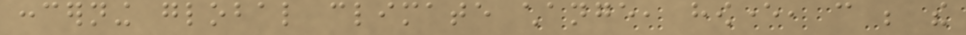concerning global climate change, however, can be the
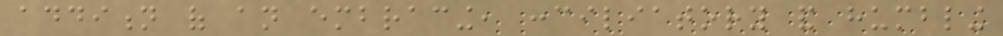addition of an embracing, conciliatory and humbling
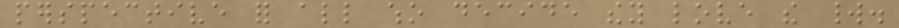perspective for all who decide they love the world.
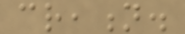creation.
